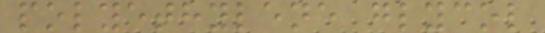polyethylene glycol
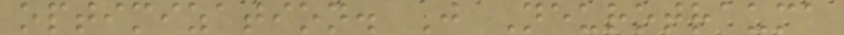optimization. J Neurotrauma
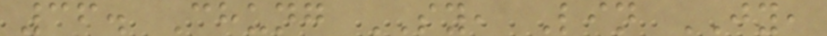36. Chung SY, Lin JY,
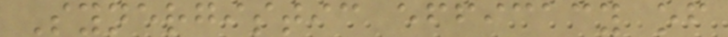Synergistic efficacy of
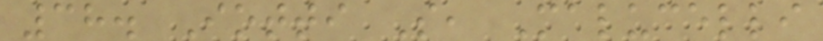38. Iotti S, Malucelli
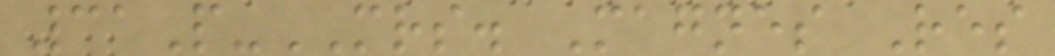31P-MRS. Magnes Res
